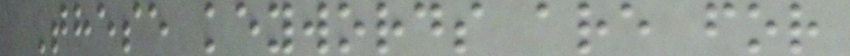These keywords are for
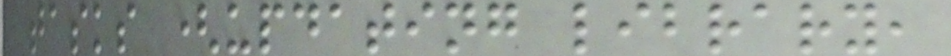tasks (updating library,
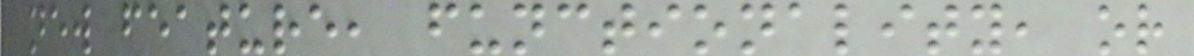new feature, functionality, or
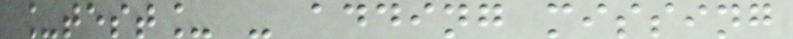_test_ - adding missing
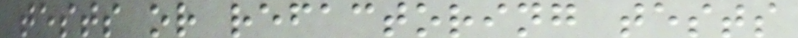tests or refactoring tests
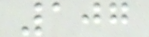107
